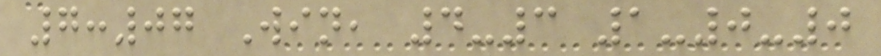7:07 Win, 4-3 1-0-0
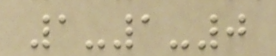1-1-0
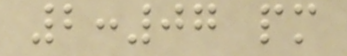2:07 pm
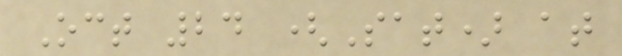Oct 24 (Sat) at
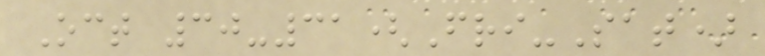Oct 30-31(Fri-Sat)
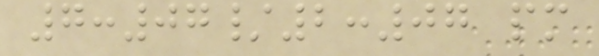7:07/2:07 pm
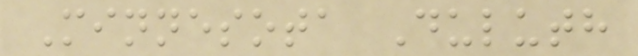Minnesota Duluth
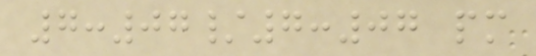7:07/7:07 pm
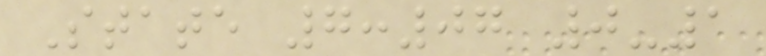State 7:07 0-1
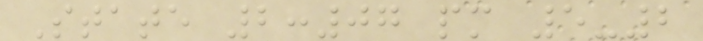State 2:07 pm 5-2
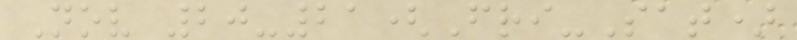Nov 20-21(Fri-Sat)
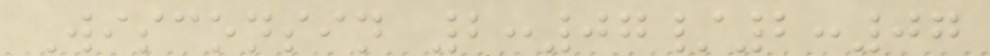Wisconsin 2:07/2:07
